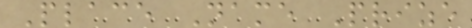Place Name Prize
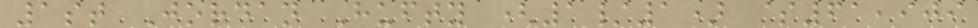1st Jordan Hufty (1/1) $61,909
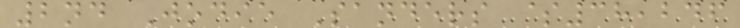2nd Jodie Sanders $38,246
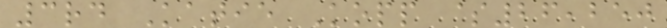3rd Katie Kopp $26,250
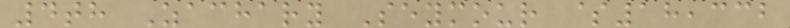4th Zachary Seymour $18,332
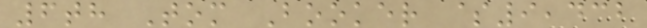6th Tom Booker $9,432
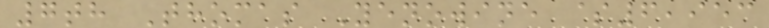7th Thomas Yenowine $6,953
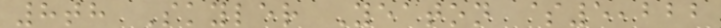8th Skyler Yeaton $5,222
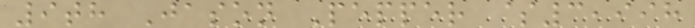9th Jason Pepper $3,998
